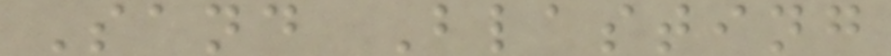Sand Blasting
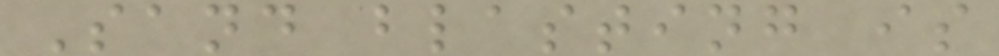Sand blasting is
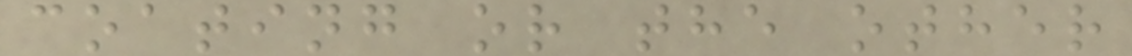coating or the other
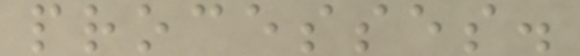processes.
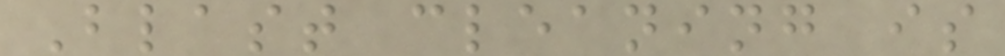Blast cleaning is
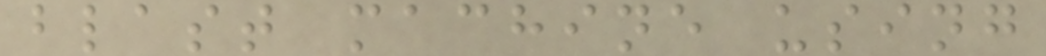blast machine using
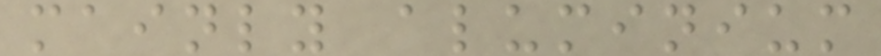mainly aluminium
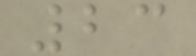23
